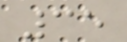35
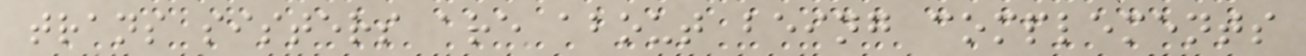trans sisters are about being complements
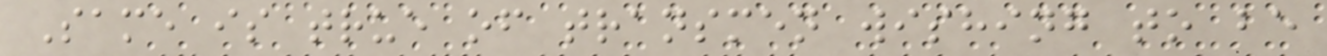Same is true of transmen wishing to be
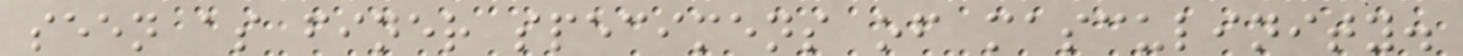seen as finer specimens of masculinity.
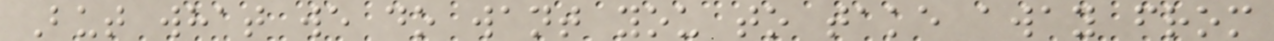But what we do want you to take away from
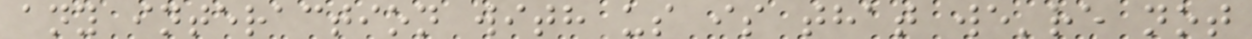any interaction with us is that we're not
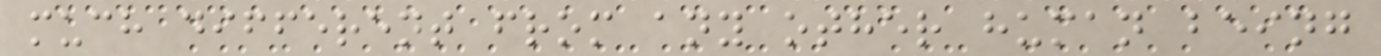much different from any other human being
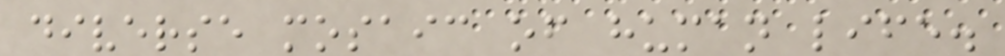diverse mosaic of human life.
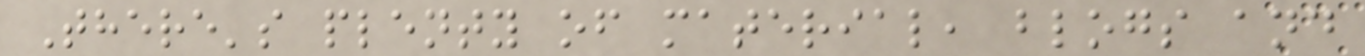There's plenty of material, blogs and
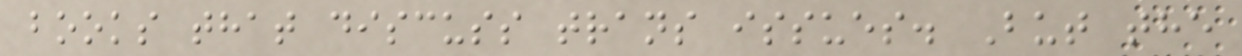books that discuss trans issues. But the
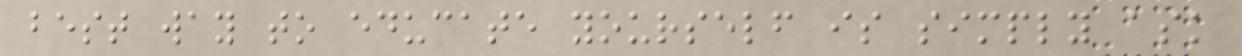best way to educate yourself is simply ask
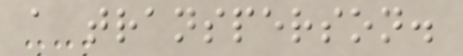a transperson.
